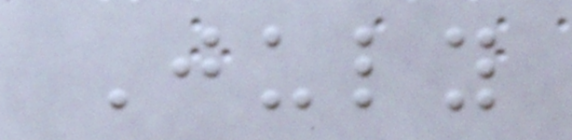July
